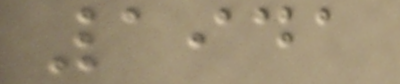1941
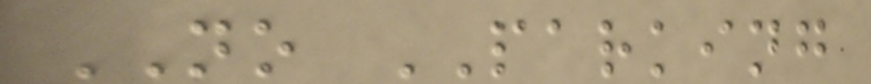NO PARKING
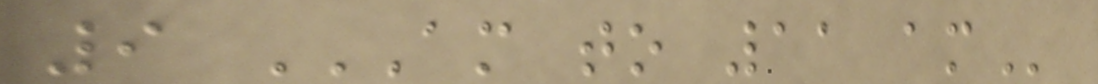9 AM TO 11 AM
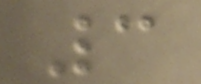3
